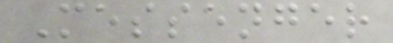Messenger
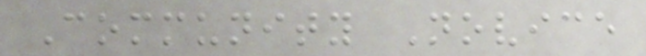Community Novice
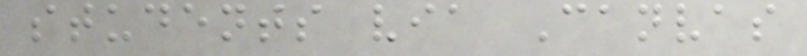students via Canvas
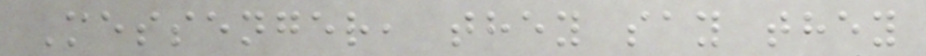Messenger, they say they
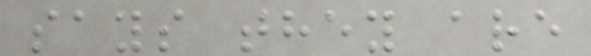says they are
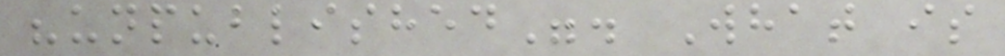"unpublished". What is
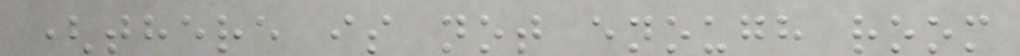(there is not enough room
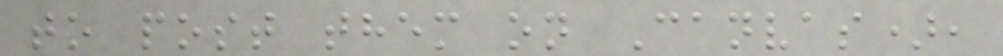to post them on Canvas),
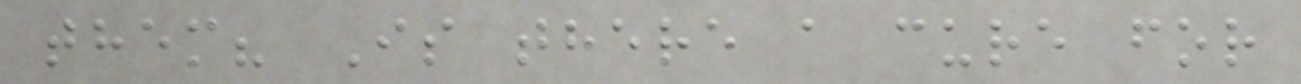them? Is there a cure for
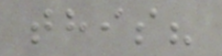this?
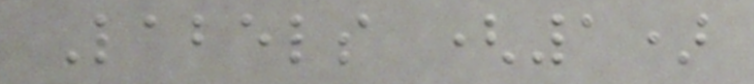Labels (1)
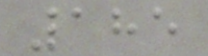185
